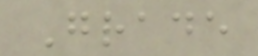Grade
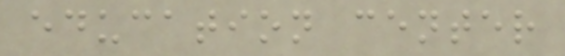education center
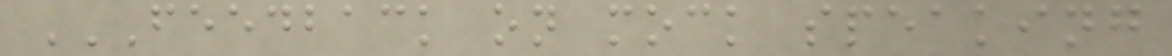FEEDBACK ON MOCK SPEAKING
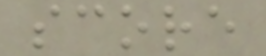score
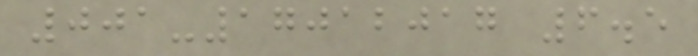001-17012017 6.5
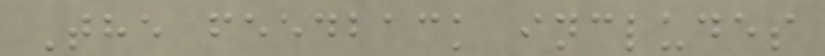The feedback includes
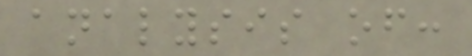analysis of:
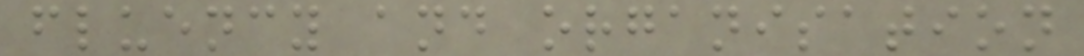fluency and organisation
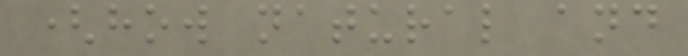(how natural and
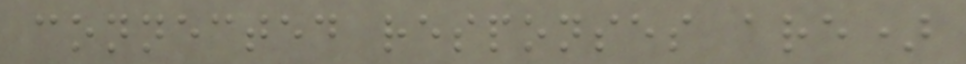connected responses are)
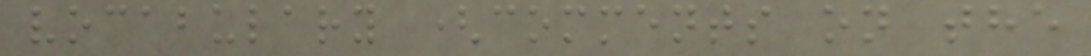vocabulary (comments on the
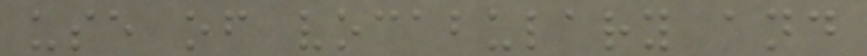use of vocabulary and
